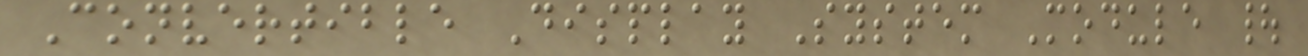Convertible Display System Module |
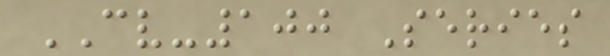CV-100 Series
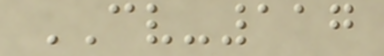CV-117
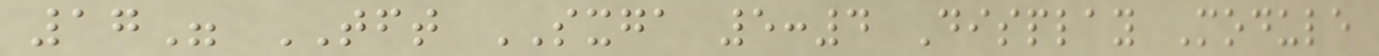17" TFT SXGA 5:4 Display Module
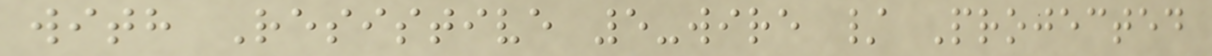with Resistive 5-wire / Projected
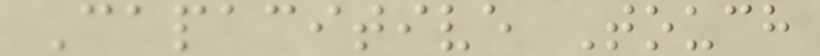Capacitive Touch
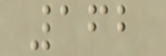162
